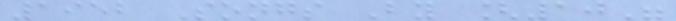1952 Songs By [10"
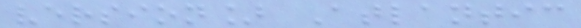version] Atlantic
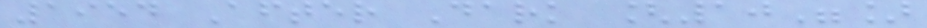1954 After Dark [10"]
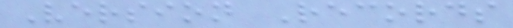Version Records
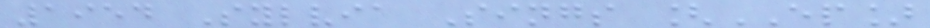1954 Sylvia Sings [EP]
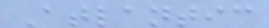Atlantic
